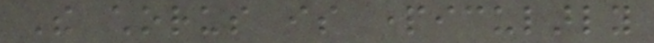The chorus is particularly
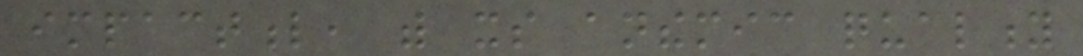impactful, with its anthemic quality
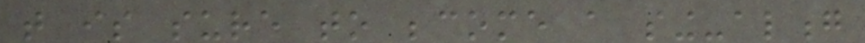that is sure to become a sing-along
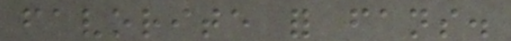favorite for fans.
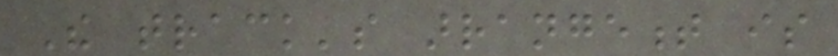The track's arrangement is
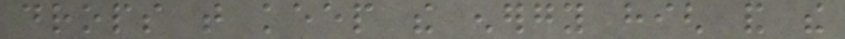drops that keep the energy high and the
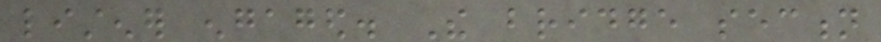listener engaged. The bridge section
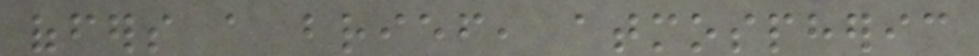offers a brief, atmospheric
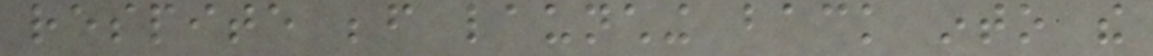respite before launching back into the
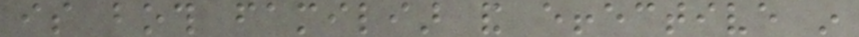is both familiar and effective in
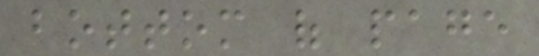bottom of page
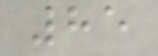85
